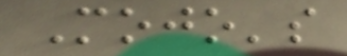Mojo's
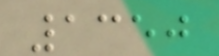1350
